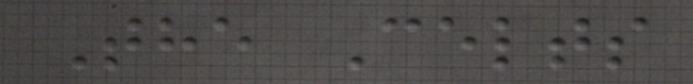The Celts
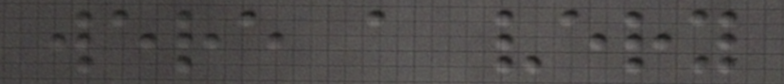were a very
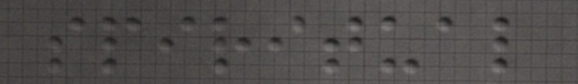spiritual
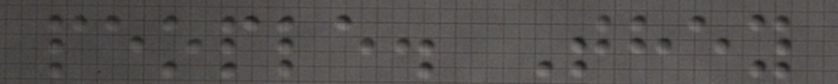people. They
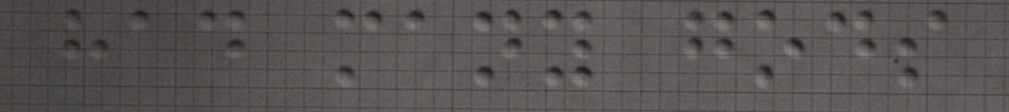had many gods
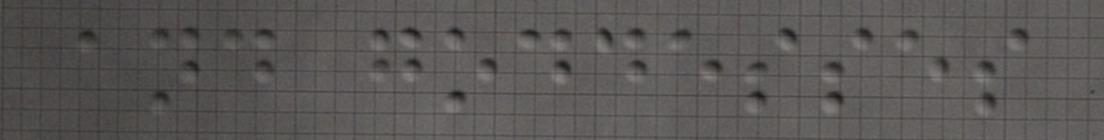and goddesses
